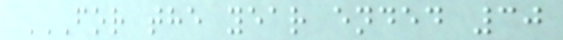FOR THE YEAR ENDED 30
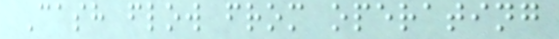Cash flow from operating
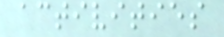activities
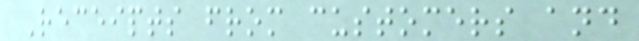Receipts from customers and
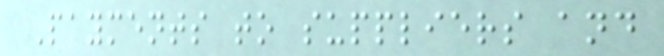Payments to suppliers and
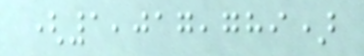(1,017,789)
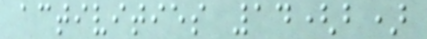activities 14(b)
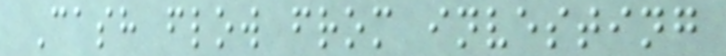Cash flow from investing
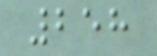258
